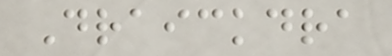Draickdra
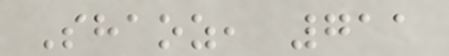Shaoz, 711
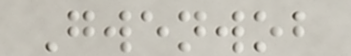Gwenwob
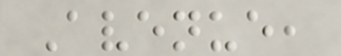Avenue,
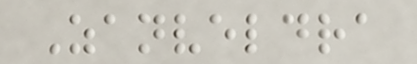Zanveldra
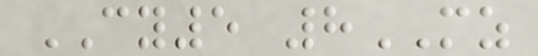CY5 8MZ
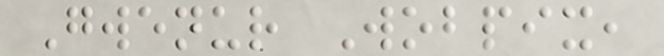Gwenur Wobpix,
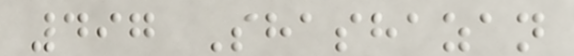497 Shashazan
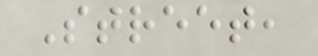Street,
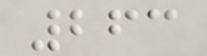263
